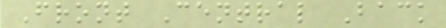Front Central Back
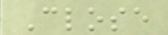Close
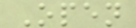Open
